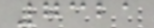7321
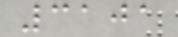3101
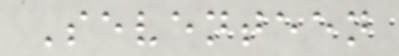Seventeen
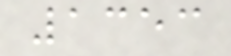1353
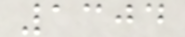1304
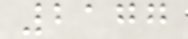2177
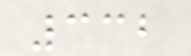332
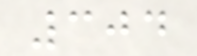304
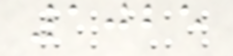1025
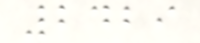2429
